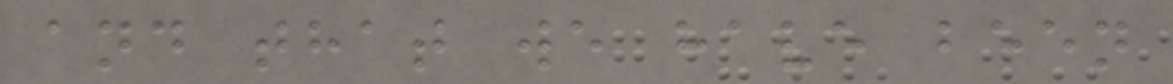and that we have been
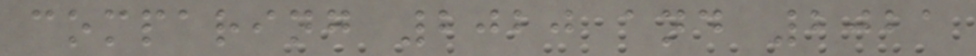comparing 2020 and 2021
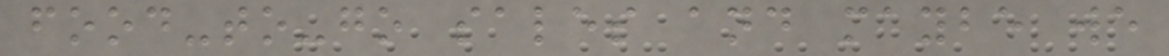food-to-go sales and maybe we
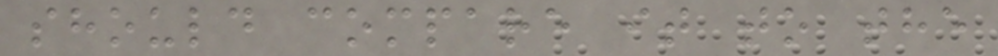should compare it to the
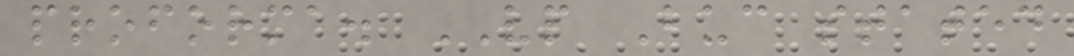proforma. VP Buc stated
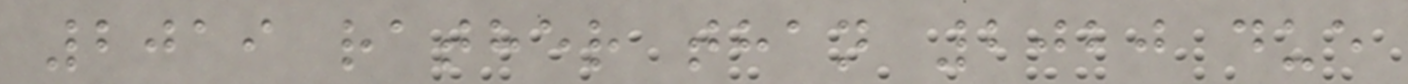2019 rather than 2020 due
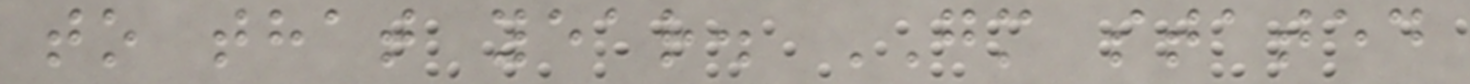to that year. GM stated
